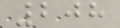208
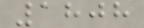1808
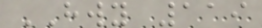HWY 119
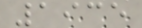1935
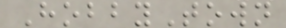HobbyTown
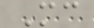Mc
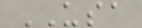USA
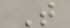T
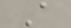A
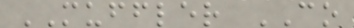MUFFLER CO
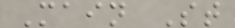Main St
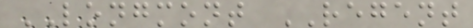LONGMONT REGENT
